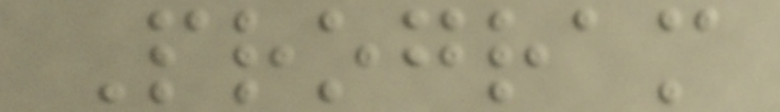Program
